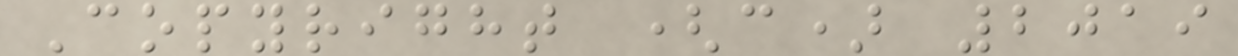Copyright (c) 2019
